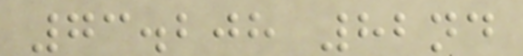73.208 82nd
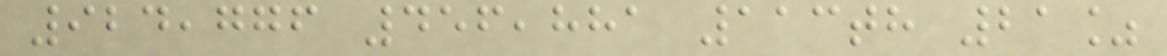924,776 456,881 113th 21%
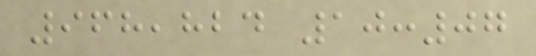968,824 10:07
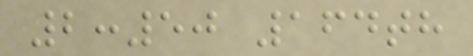2:50 164th
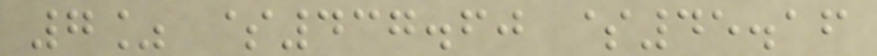7% $437.60 $45.16
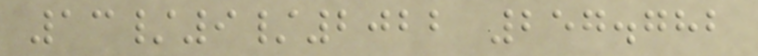13/9/2022 257.782
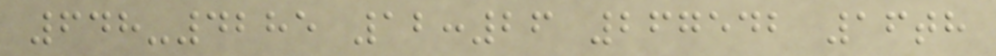648-4285 12:26 267542 16th
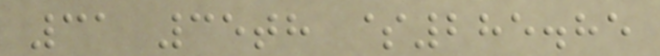31 35th $285.85
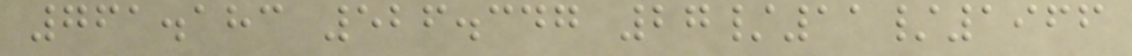761.183 526.347 27/11/1966
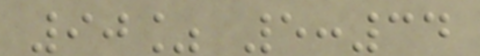90% 5:34
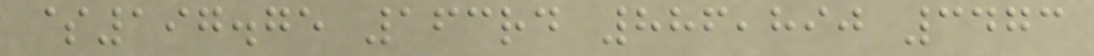$197.75 163rd 886,890 3473
